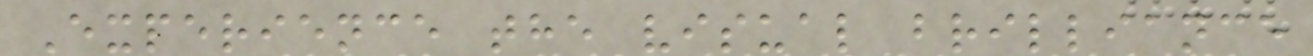Experience the visual brilliance
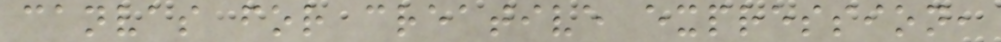canvas for creative expression,
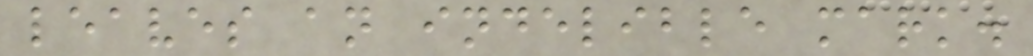leaves an indelible mark.
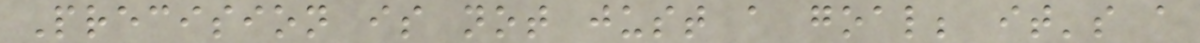Precision is not just a goal; it's a
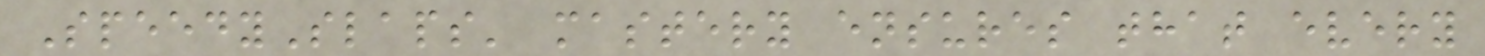SpeedySlaps' mastery ensures that every
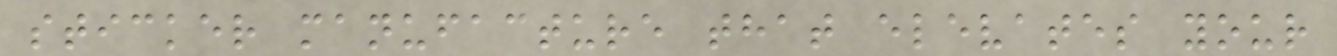sticker manufacture that elevates your
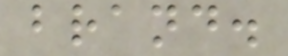brand.
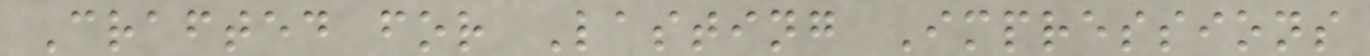Crafted for Lasting Impressions
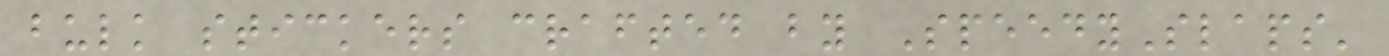bulk stickers crafted by SpeedySlaps'
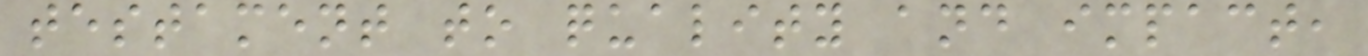testament to quality and impact,
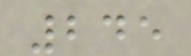245
